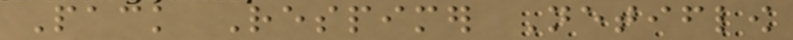Pack Respimer Netiflow
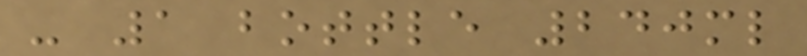- 1 bottle 240ml
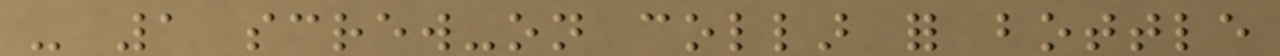- 1 screw-on collar for bottle
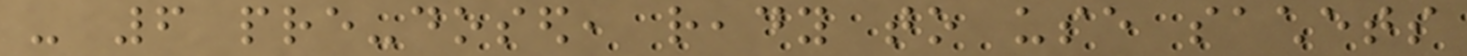- 6 pre-dosed, ready to use sachets
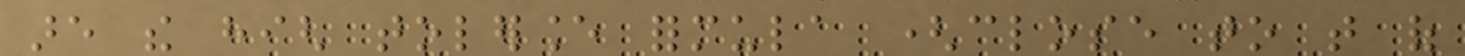are the high tolerance formula (close to that of
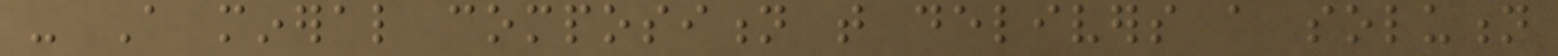- A mineral composition that delivers a solution
